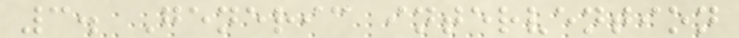3. Generic intervention
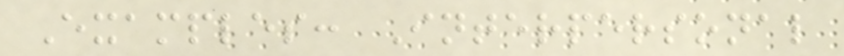Examples: Interpersonal
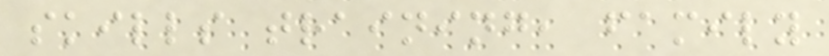skills training, family
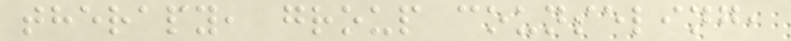therapy, group counseling,
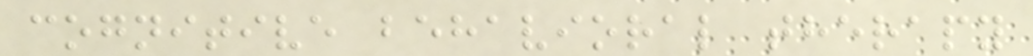cognitive behavioral therapy
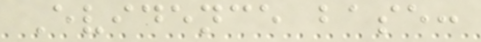Evidence base:
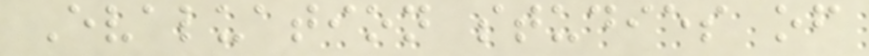Evaluation studies of
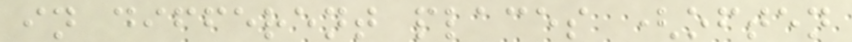in different places (often
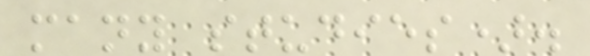many studies).
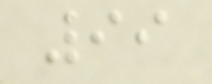99
